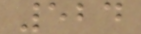524
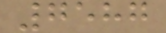7587
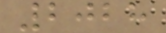2028
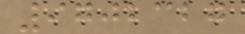9702327
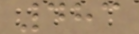483
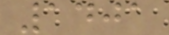1401
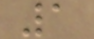1
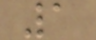1
